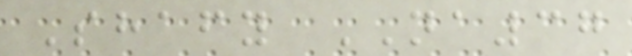Shafy NA37
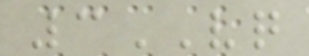3VQ
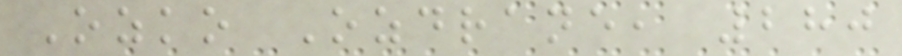Ozko Ozdrane, 280
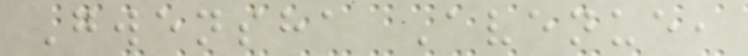Gwensha Avenue,
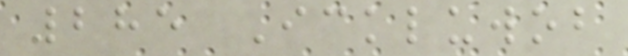285 Ickluwob
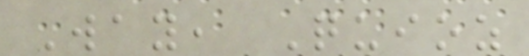Way, Quioz
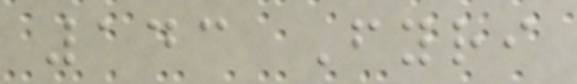143 Fyri
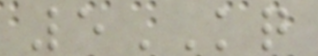5KQ
